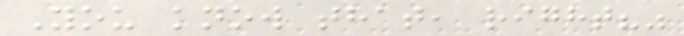You know that, right?"
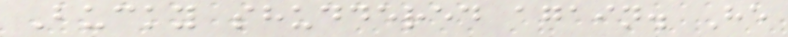Bucky shuddered again. He
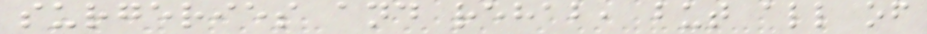surgeries and rehab, but all of
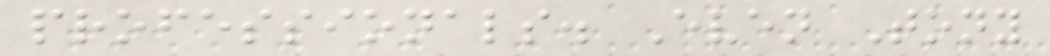professionals. Even Tony
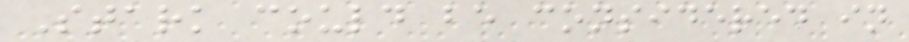Stark could be considered in
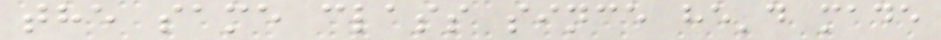the same class since he'd made
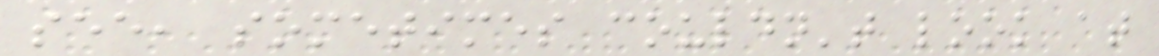see, sometimes couldn't look at
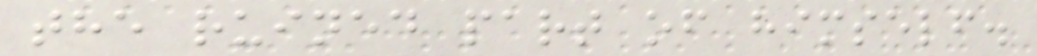the ruined part of himself.
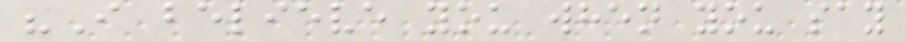"I believe you when you say
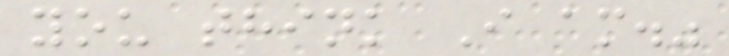you think I am."
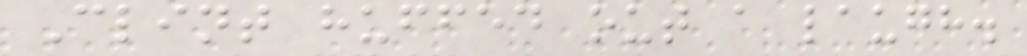Clint huffed out a laugh.
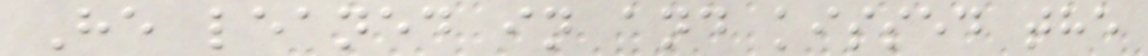He leaned in and kissed the
